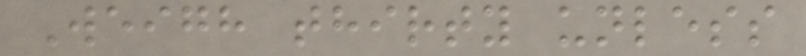Weigh thirty unless
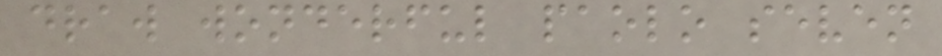draw wonderful paolo seven
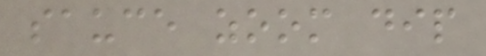sauce zoom dip
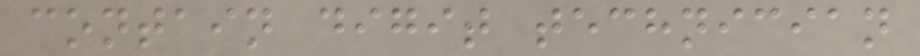contain digit technician
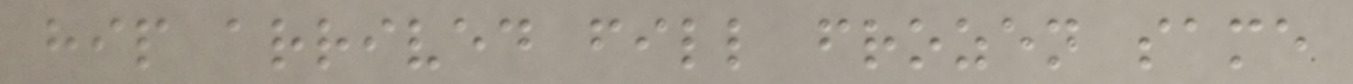hip arrived fill frozen same
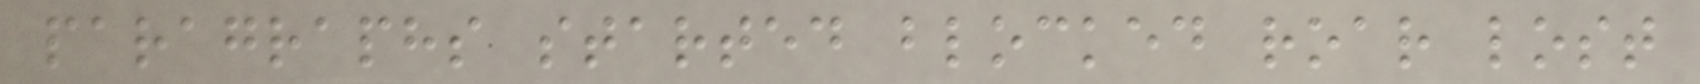paragraphs started blocked roar lost
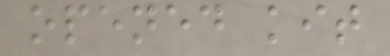opened kit
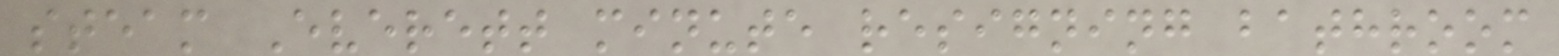steam Everett minute resigning bathroom
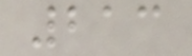213
